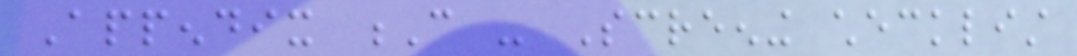Appendix C - Screening checklist
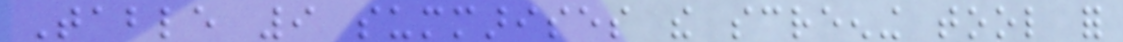Table 9 summarises the screening tool for
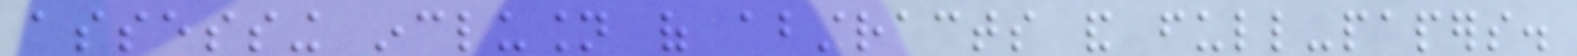assessing inclusion of abstracts and full-papers.
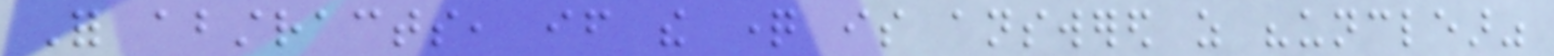For abstracts, if the question is answered as "unclear"
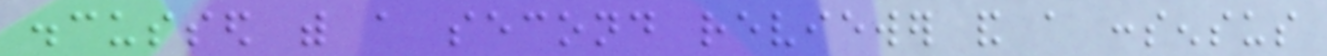discussed with a second reviewer and a consensus
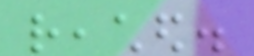reached.
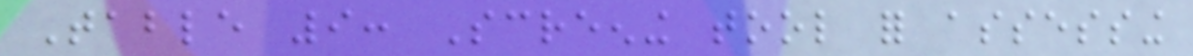Table 9: Screening tool for assessing
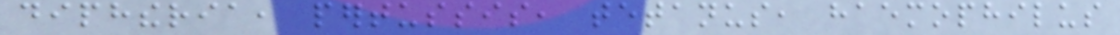diphtheria, pertussis, tetanus, haemophilus
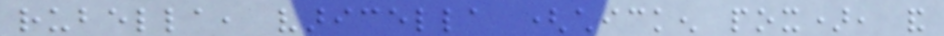rubella, varicella (chicken pox), and
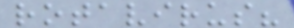rotavirus?
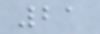21
